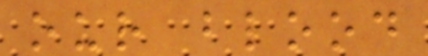our blood
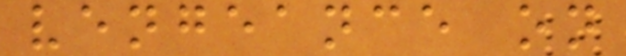vengeance on
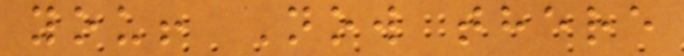you! Now there
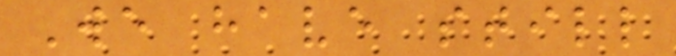We have still
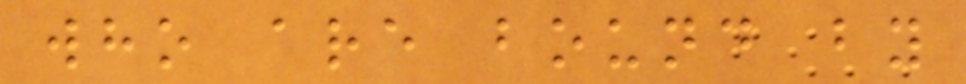who are bound by
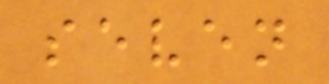seven
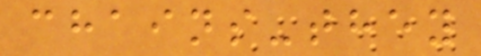chains-they
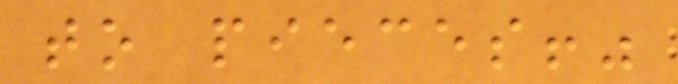to pieces!"
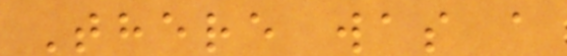There was a
